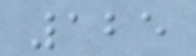125
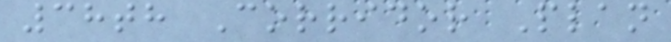38th Corridor Plan
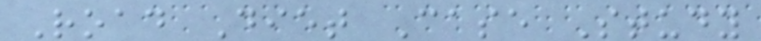Road Diet Case Study
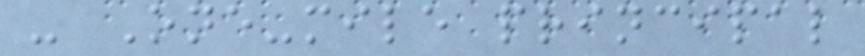- One-mile principal
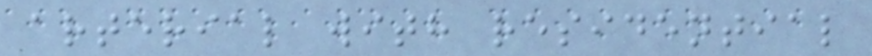arterial with residential
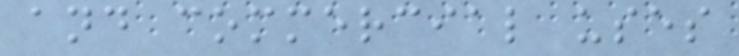and commercial uses
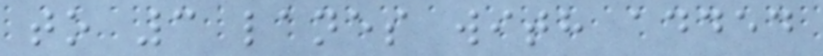to 3 lanes with added
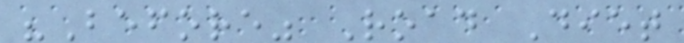"Before" Road Diet
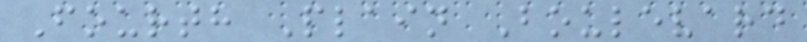Fourth Plain Boulevard
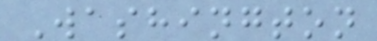Washington
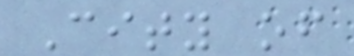City of
